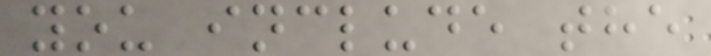you include the
